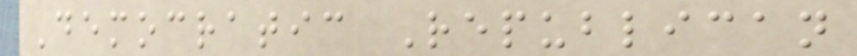Democratic Republican
